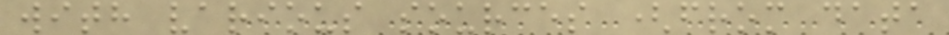with various sources (from data
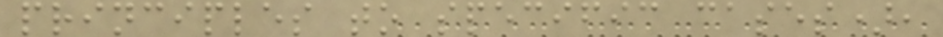principles to specific cases),
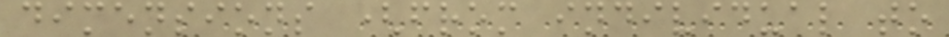dimensions (from individual to
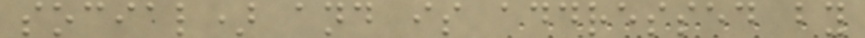social) and is addressed by
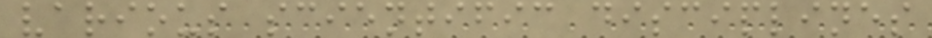various scientific disciplines
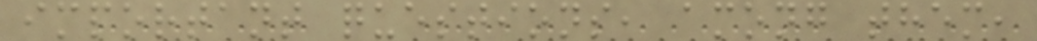important questions, among them,
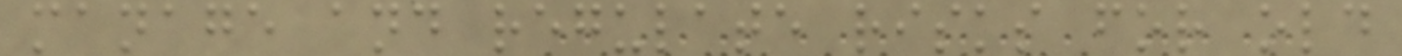manage and regulate risks for old
